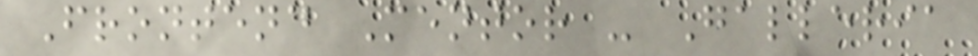Frontend Mentor - Galleria
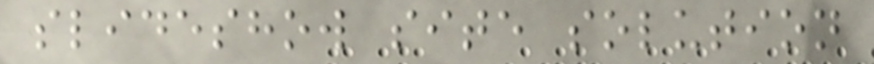slideshow site solution
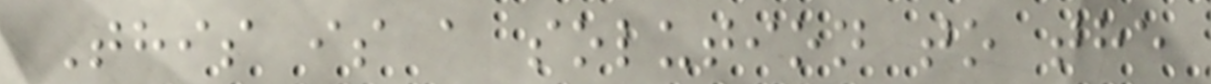This is a solution to the
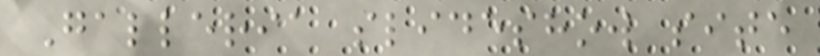Galleria slideshow site
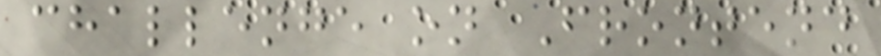challenge on Frontend
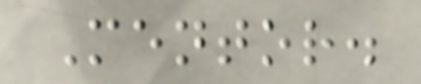Mentor.
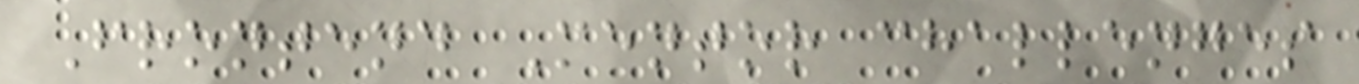Frontend Mentor challenges
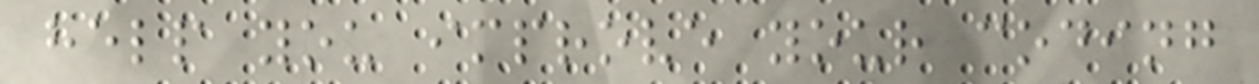help you improve your coding
